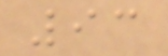93
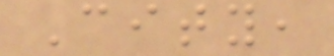City,
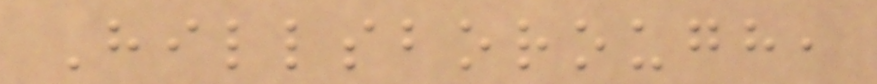Hillsborough,
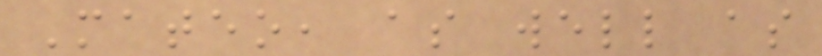Mateo, as well as
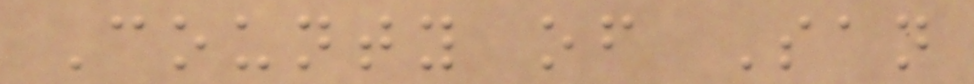County of San
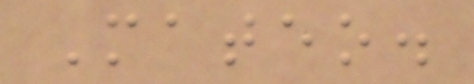Mateo.
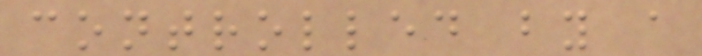controlled by a
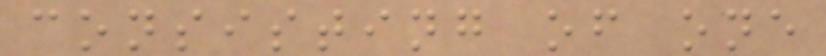consisting of one
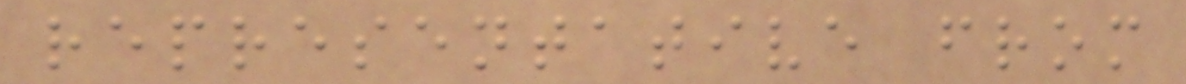representative from
